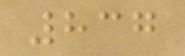837
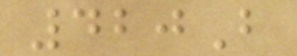420B
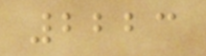2223
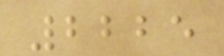2225
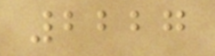2227
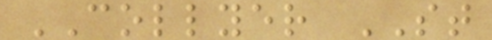COLLYER ST
